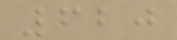620
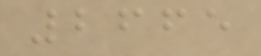2665
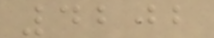4202
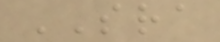SRA
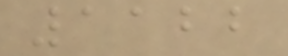1122
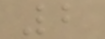2
